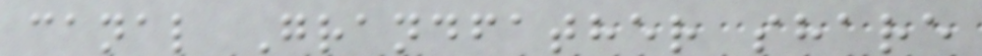canal Grandfather share
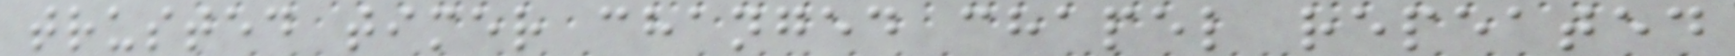trusted timer changed chapel repeated
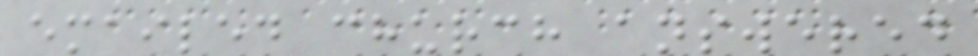emailed church answered
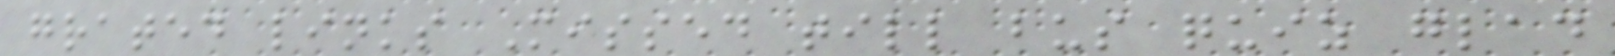grated links Missed till bus quiz glad
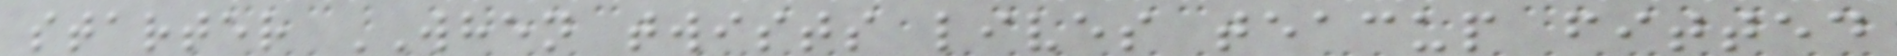starter WHEN twists lives teacup fitted
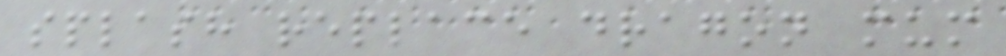splash replace dragon mum
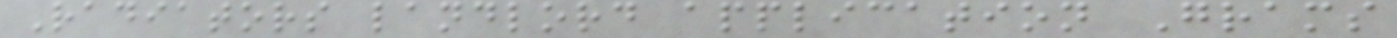Radiators landlord application Grams
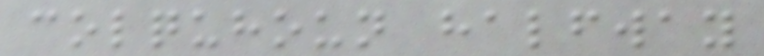colquhoun halfway
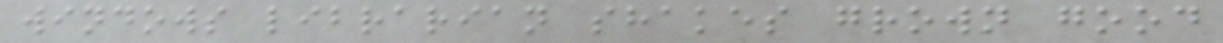windows librarian shakes grown good
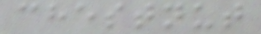chestnut
